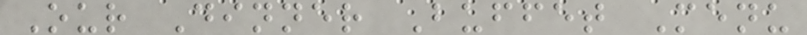Our Dinner Buffet Menu
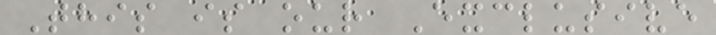This is our Exclusive
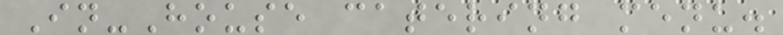In-House catering menu.
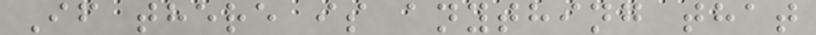If there is anything that
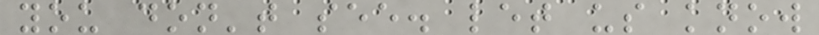you don't see. let us know
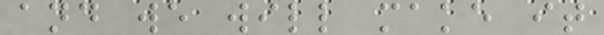and we will make it
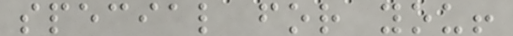special for you!
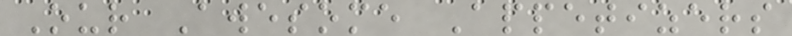Our Awesome Appetizers
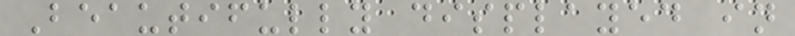Beautifully displayed in
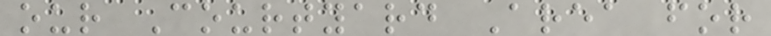our Courtyard Area for
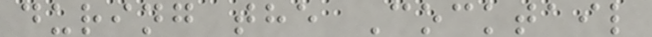during the Cocktail
